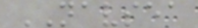NAVSEA
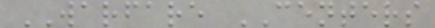WARFARE CENTERS
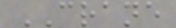CRANE
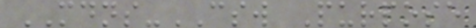MDNS-CSW Purpose
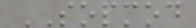SOPMOD
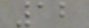12
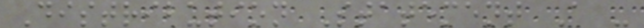Distribution Statement A -
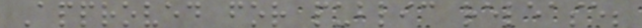Approved for public release;
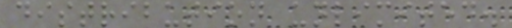distribution unlimited.
